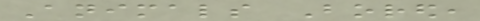Animals Bored,
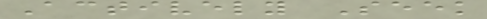Actively Seek
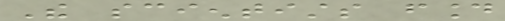The scientists found
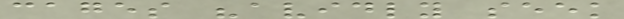cages "avidly seek
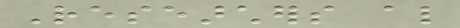Researchers also
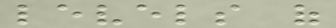levels of
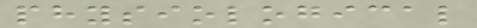physiological
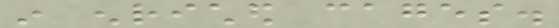in enriched cages.
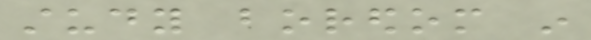study boredom in
